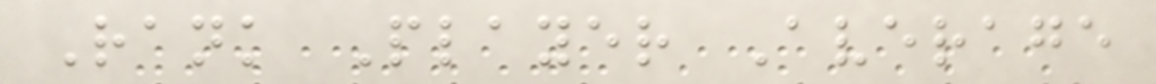Rank Player Average
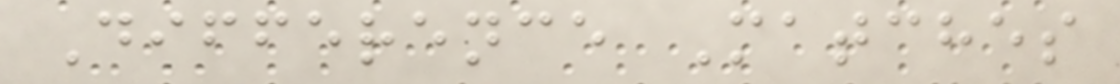Difference Matches
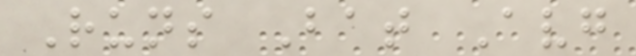Runs Bat Avg
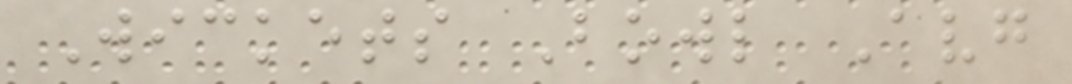Wickets Bowl Avg
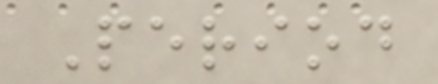Period
